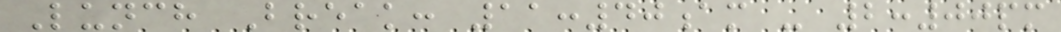Lunch Break: 11:40am - 2:00pm
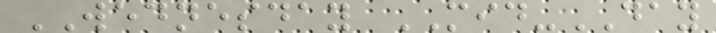WEDNESDAY MID-DAY
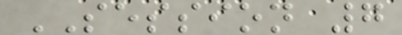SESSION 7
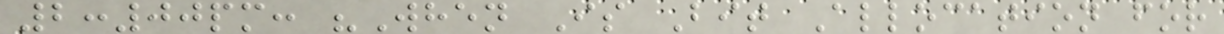2:00pm: "When Is Bit Allocation for
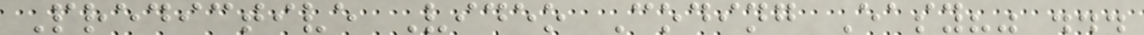Predictive Video Coding Easy?" ...
